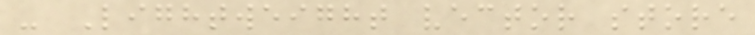- Lightweight vector store
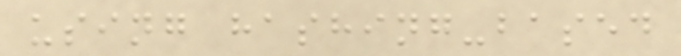using hashing-based
